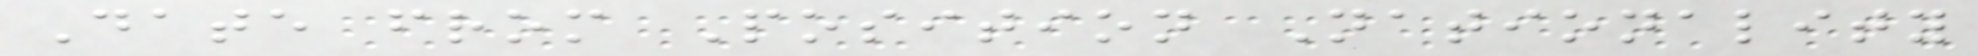Date from Position Nationality
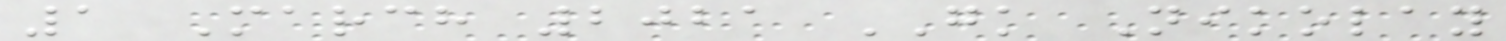1 March 2021 GK Nikolay
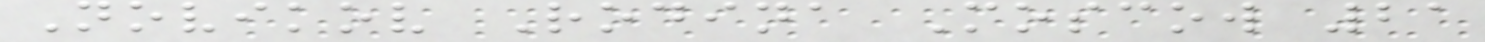Novikov Rodina Moscow 21
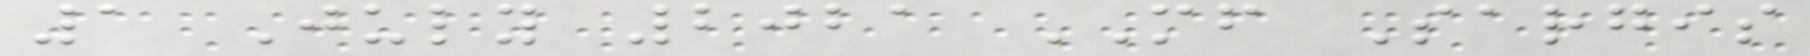1 July 2021 MF Sargis
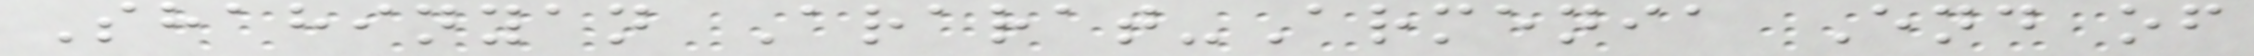Shahinyan Ararat-Armenia End of
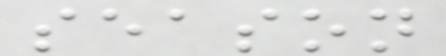season
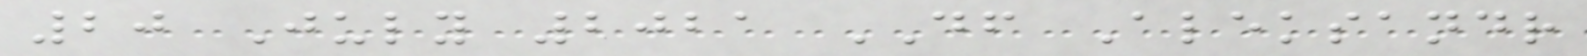20 July 2021 DF Aleksandr
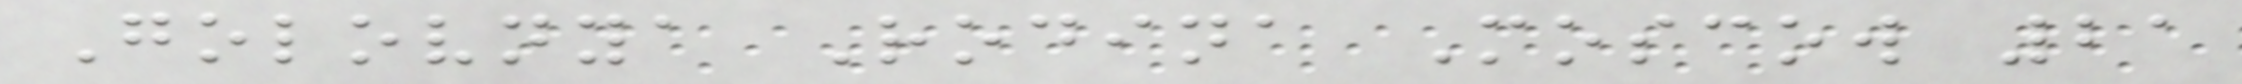Golovnya Rodina Moscow 21
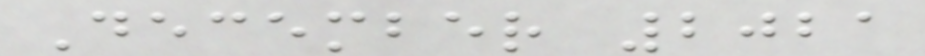December 2021
